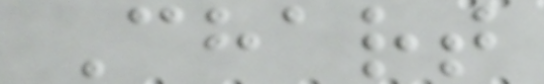Chart
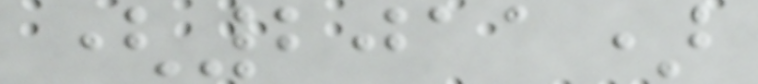(2011)
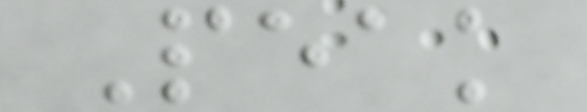Peak
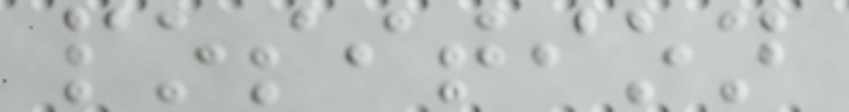position
